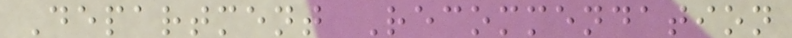Department Recommendation
